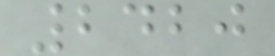2420
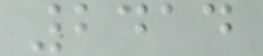2414
